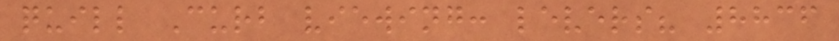quill Curb viewing: levers? 8836
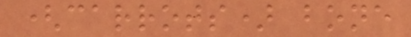(carrots) bone
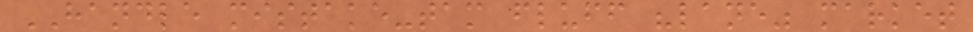HANDLE mistake-tam fluff "lane" market
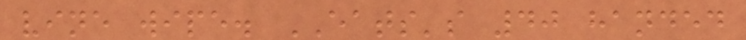vine wipe. EATS's 40 handed
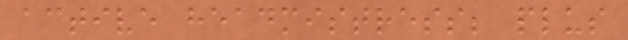active headmistress; plus
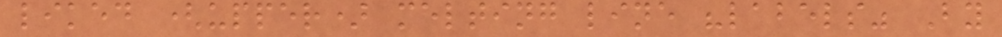liked (upper) melting line "labels" By
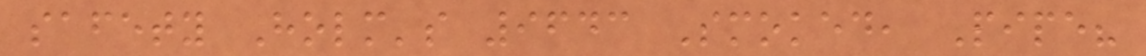safety Holm's 9643 Smoked, Pipe?
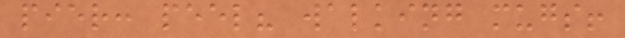pier: peel? walking mugs!
